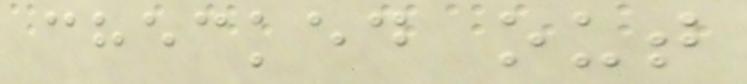checked out
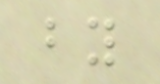by
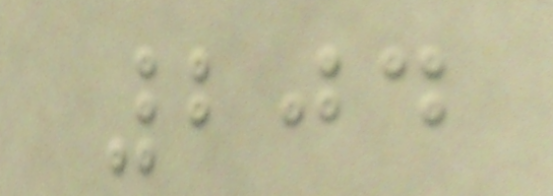204
